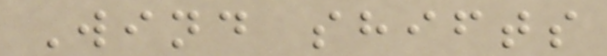Wind shifts
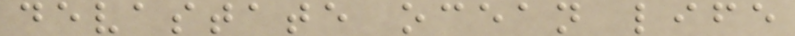devastate ocean life
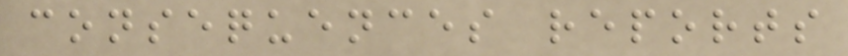consequences reports
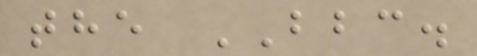the BBC.
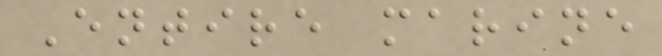Entire marine
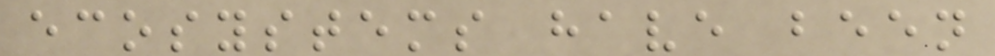ecosystems have been
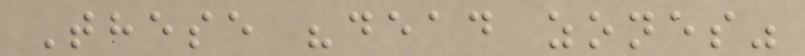These "dead zones"
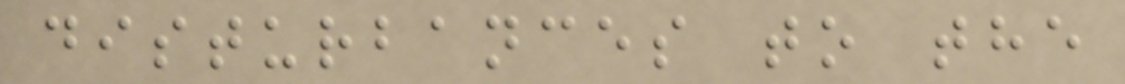disturbances to the
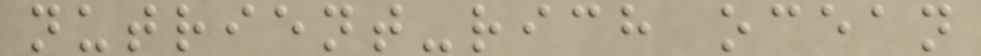nutrient-rich ocean
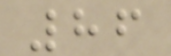86
